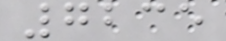7235
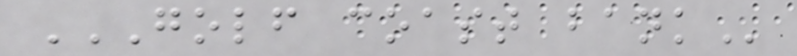GOLF COAST BANK
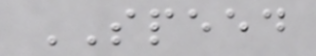SPEED
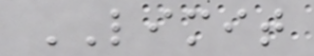LIMIT
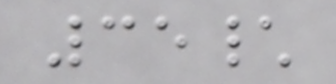35\
